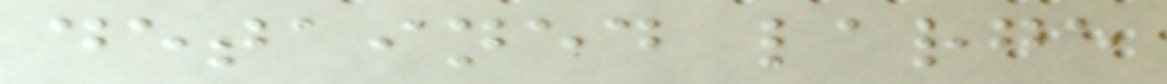detained large
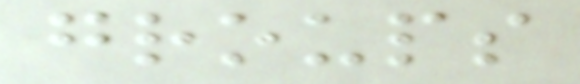groups
